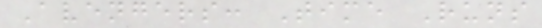Avengers: Time Runs
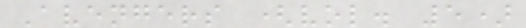Avengers (vol. 5)
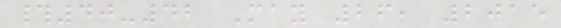#40-42 May 26, 2015
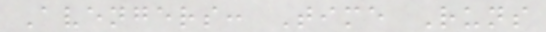Avengers: Time Runs
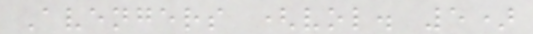Avengers (vol. 5)
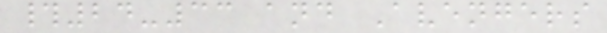#24-33 and Avengers
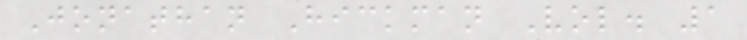Jonathan Hickman Vol. 1
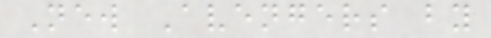New Avengers by
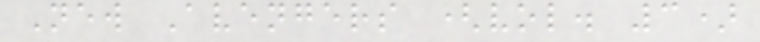New Avengers (vol. 3)
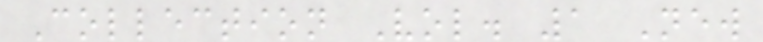Collection Vol. 1 New
